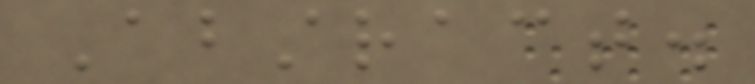Abstract.
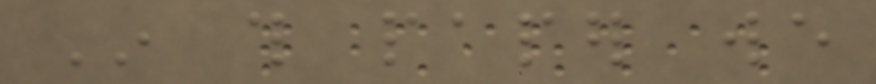In this paper we
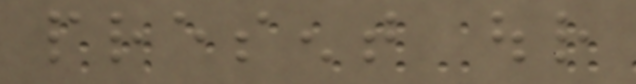present our
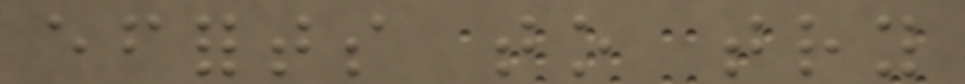efforts to try
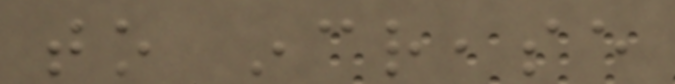to increase
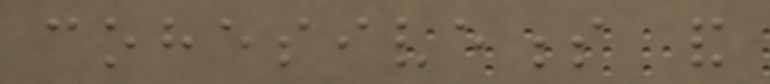cohesiveness and
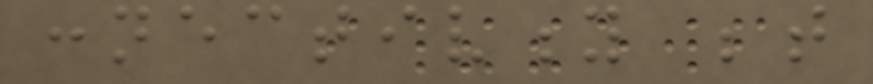connectivity between
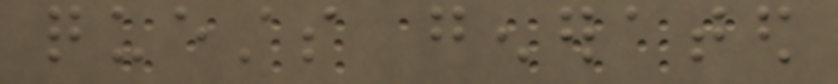quests generated
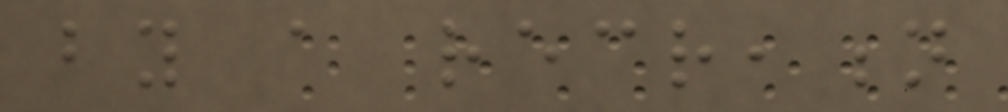by a recreation
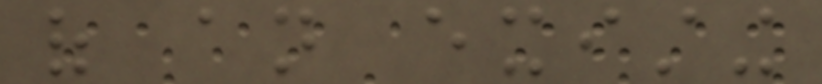of an existing
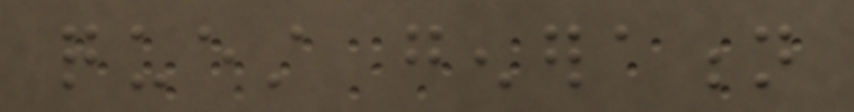quest generation
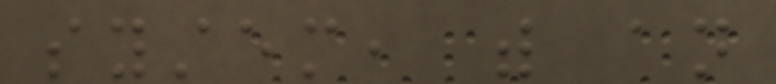system, with an
